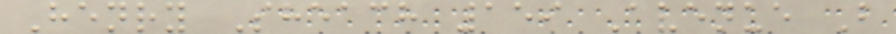Henry Sheach 159 Avenue B
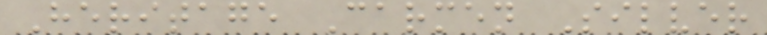Heritage Carmen Silver
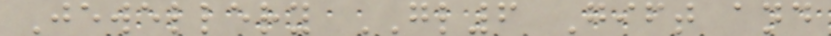Jewellery GL6 Gift and
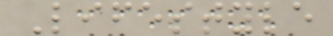Lifestyle
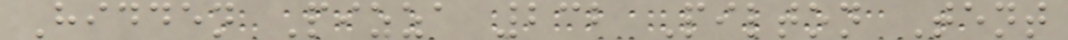Hidden Pizza 232 Pilton Tent
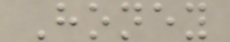Honey
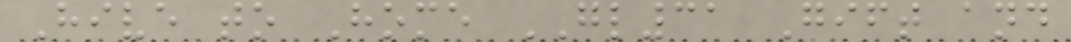Hive to Home GL31 Gift and
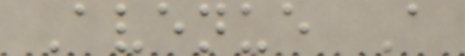Avenue A
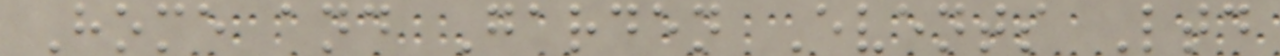Home and Garden Events Ltd
